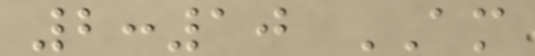2:10 AM
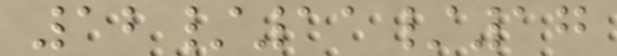12/11/17
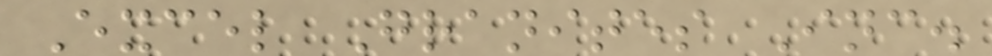Excel Granites Inc.
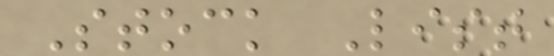Stock List
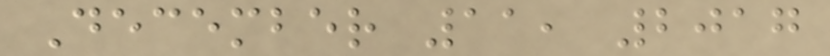December 11, 2017
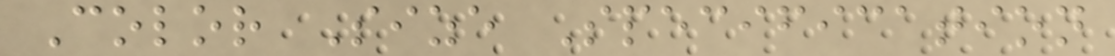Color Size Specification
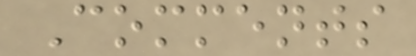Comments
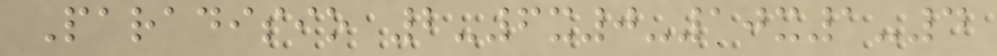Paradisio 2-6x0-10x1-4
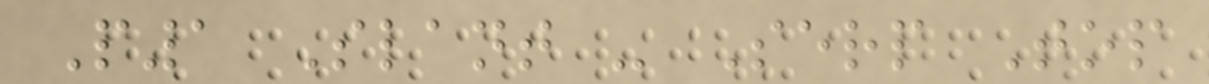P1 Slant - Serp Top
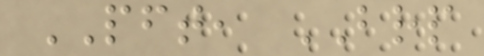PFT, BRP
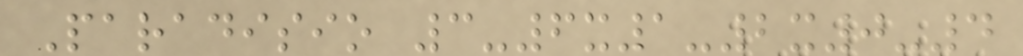Paradisio 3-6x1-2x0-4
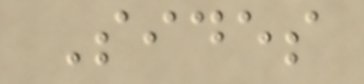Sides
